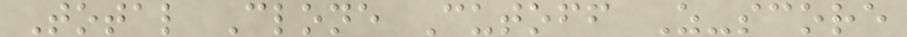Total Clone Cutoff Z-score
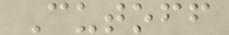Cutoff
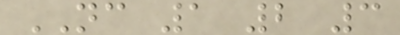NC 1 2 3
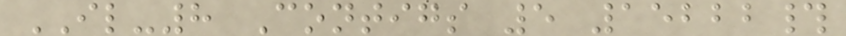IL-8 Contigs 5 15222#
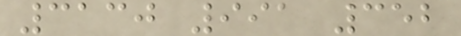3130 991 352
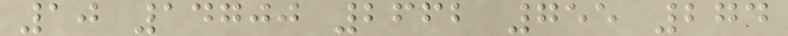10 14700 2662 755 274
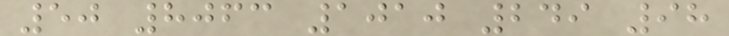50 8063 1010 249 98
